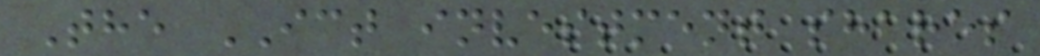The ICT investment shares
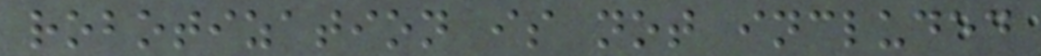robotization is not included
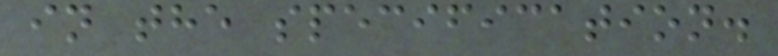in the specification.
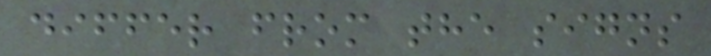differ from the signs
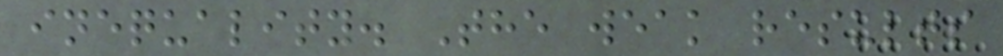inequality. The weak results
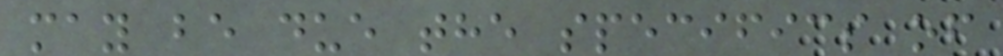may be due the specifics of
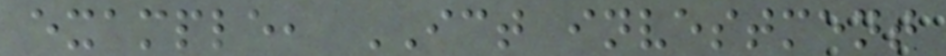example, ICT investment
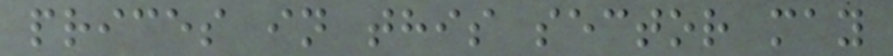prices in this sector may
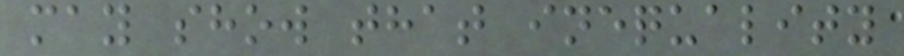may show that inequality
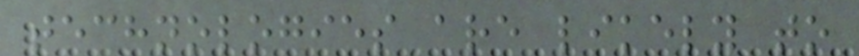technologies are likely to
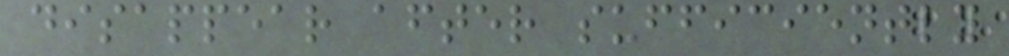disappear after sufficiently
